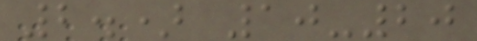2.) 10-20
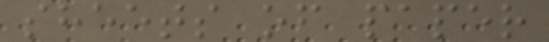sheets of paper
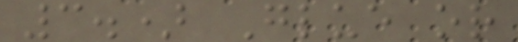3.) Glue or
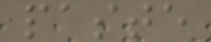paste
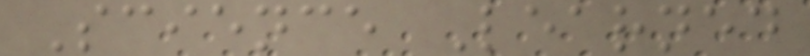Science Learned
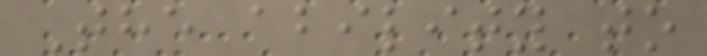The ability to
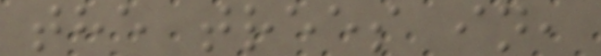the trees in,
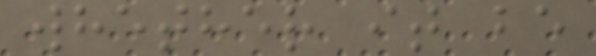whether it be
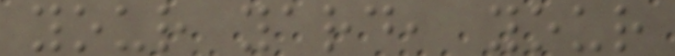your yard, your
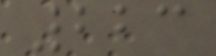223
